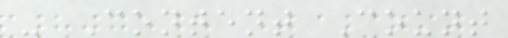- Content Count
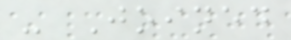- Joined
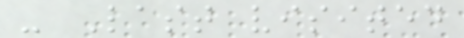- Last visited
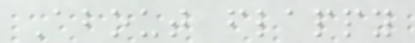About flappy
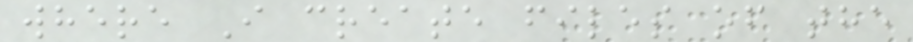where I create files of the
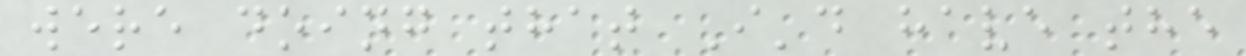were doing that I'd have the
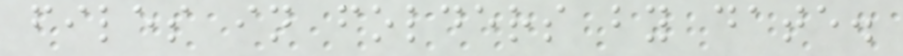files in folders by date.
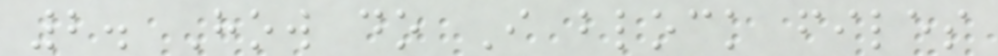2. How do I block files
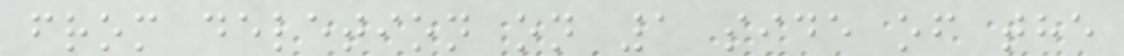from deletion on 1 side of the
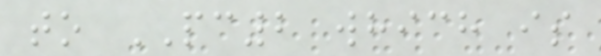to PC2 which is
